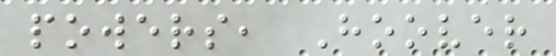powers, Hoover
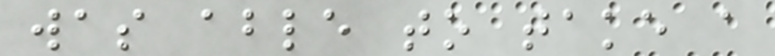was able to take a
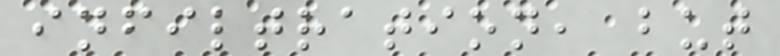infiltration, but
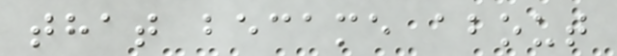that became about
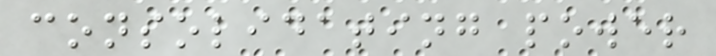consolidating power
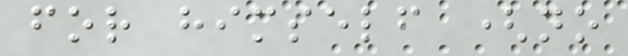for himself (no
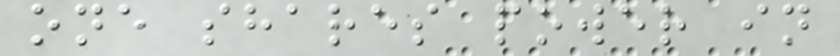one shares power in
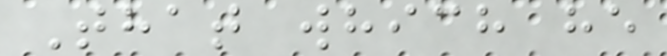That which he
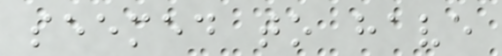seemed to have
